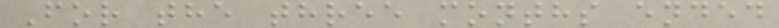For the three months ended
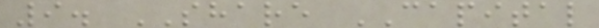9. SHARE CAPITAL
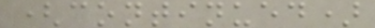(continued)
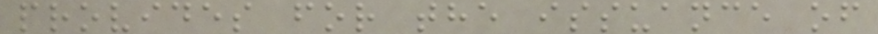provides for the issuance of
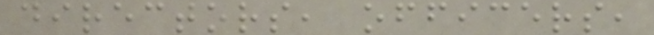directors, officers,
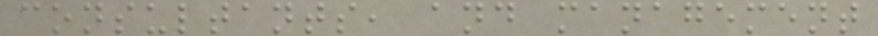consultants, and management
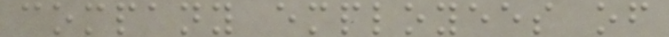company employees of
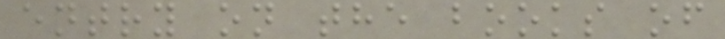entry on the books of
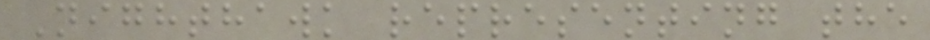Nighthawk representing the
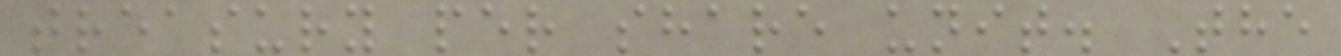treasury per share unit. The
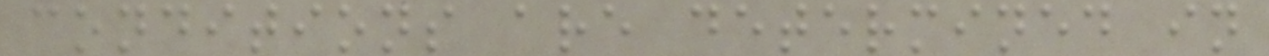conditions are determined in
